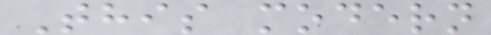This modern
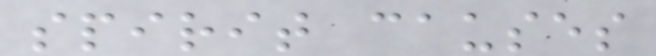spirit causes
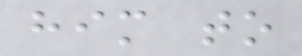him to
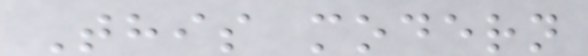This modern
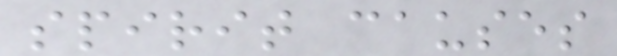spirit causes
